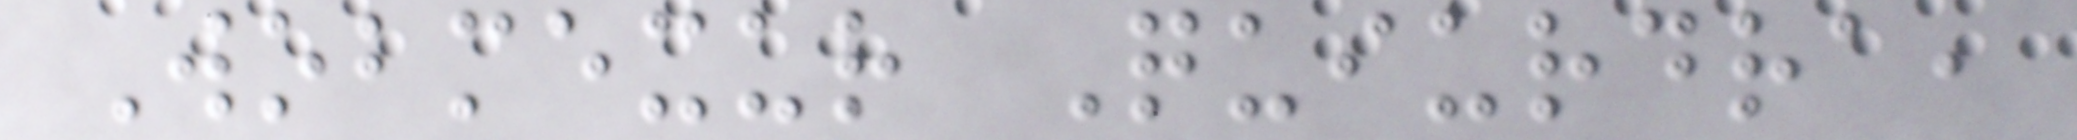Wobmexur Quiurdra,
